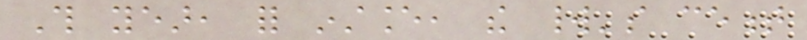This year, for instance, the world's cement
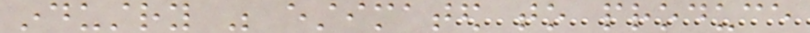industry was estimated to produce
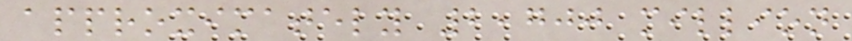approximately 2,700 million
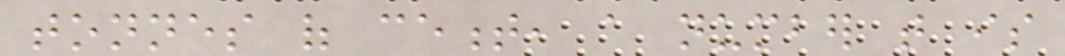tonnes of cement, a number that is
